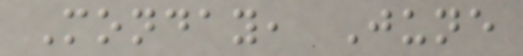Monday, June
